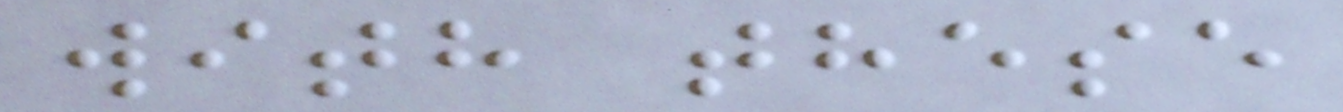with these
